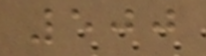500
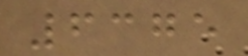6375
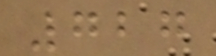727
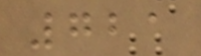721
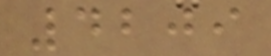4209
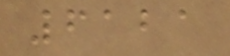6121
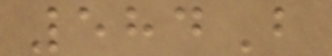584B
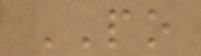PO
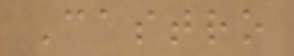Castro
